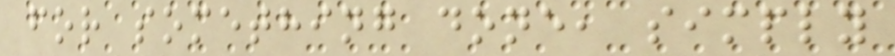for something done, simply
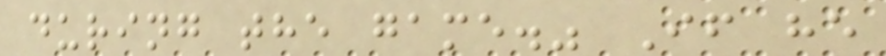during the game." If he
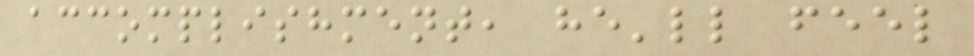accomplishment, he'll feel
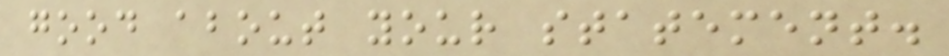good about your statement.
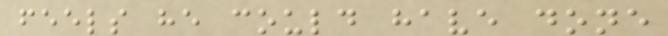feels he could have done
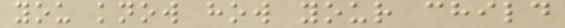you know how your child
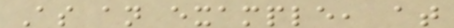As an example, at
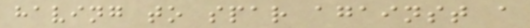having to spar against a
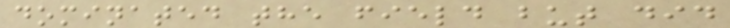dominated the field but did
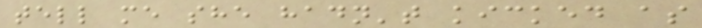tell me she hadn't kicked as
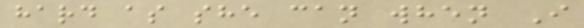hard as she can when I
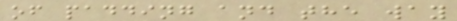of padding and the way
